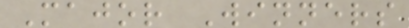Major Winners
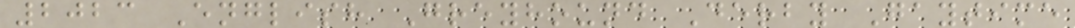2023 English Greyhound Derby Gaytime
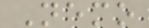Nemo
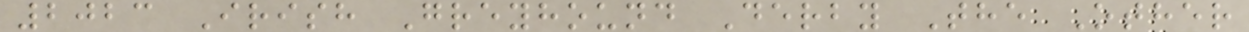2023 Irish Greyhound Derby The Other
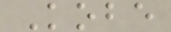Kobe
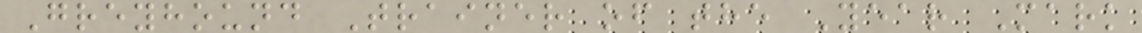Greyhound Trainer of the Year Mark
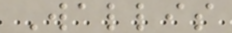Wallis
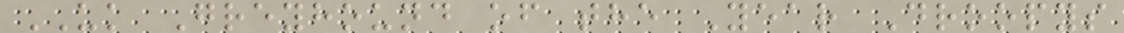UK Greyhound of the Year Droopys
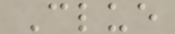Clue
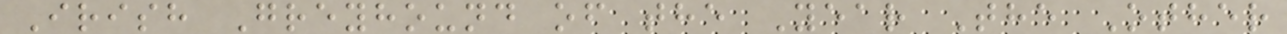Irish Greyhound of the Year The Other
